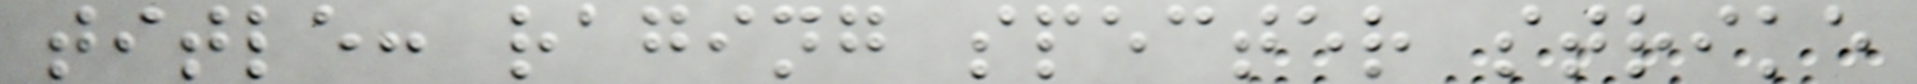title: raging specter strike
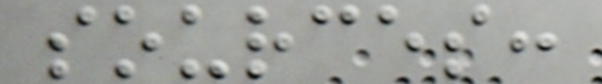sources:
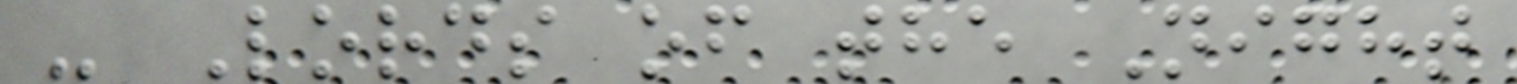- Lords of the Night
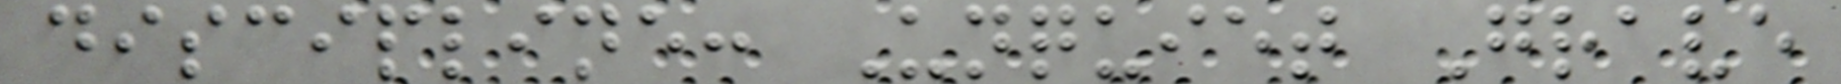discipline: Unquiet Grave
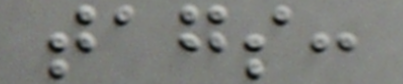tags:
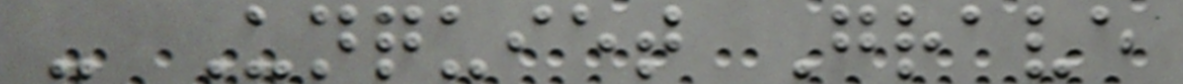- Unquiet Grave
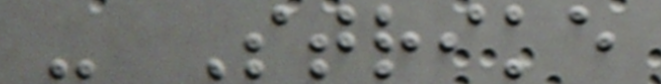- Strike
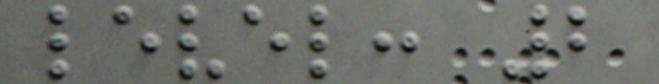level: 2
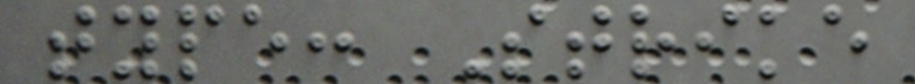type: Strike
